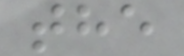the
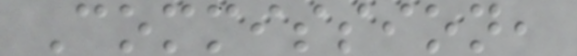Commission,
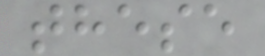these
